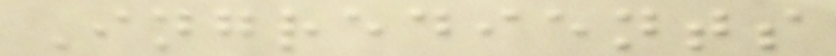Ingredients
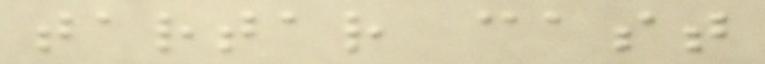tartar cast
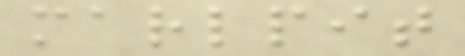marlpit
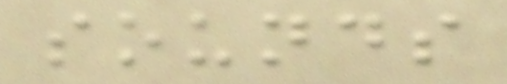sounds
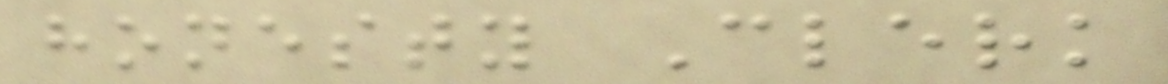honesty Clerk
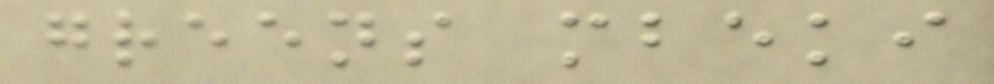greens mbeki
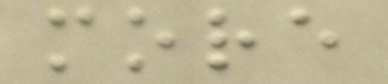more
